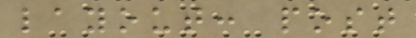layout: post
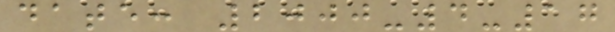date: 2000-4-17
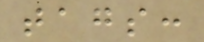tags:
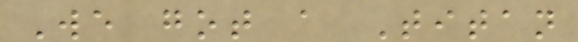We got a Titan
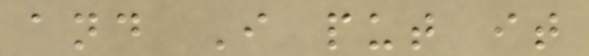and I put it
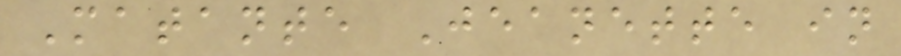Matante Jeanette in
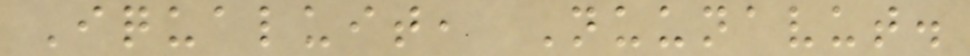Iqualuit, Nuunavut.
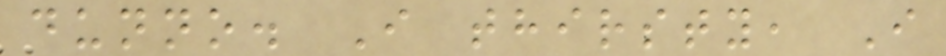dunno. I thirsty, I
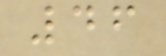46
